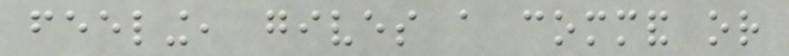feeling, gives a command or
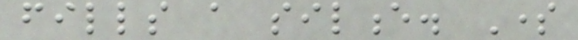fills a silence. Some
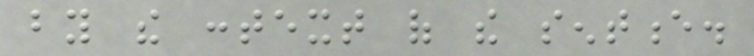by the context of the sentence.
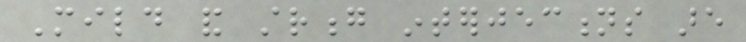Mild and strong interjections are
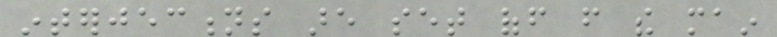interjections are set off from the main
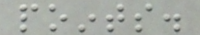points.
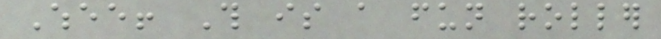Whee! This is a fun roller
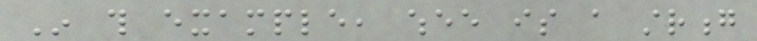In this example, whee is a strong
